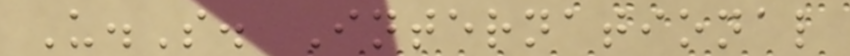U.S. International
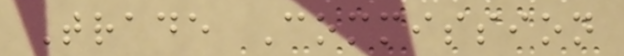Trade Commission
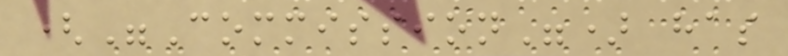("Commission") has
